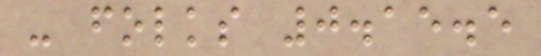- folks 0.15.5
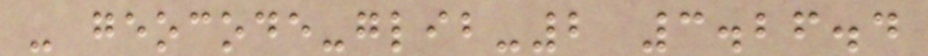- geocode-glib-2 3.26.4
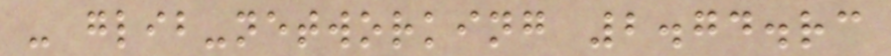- glib-networking 2.74.rc
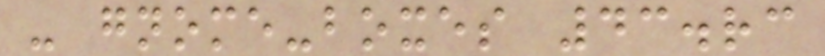- gnome-boxes 43.rc
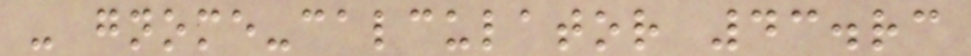- gnome-calculator 43.rc
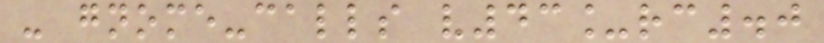- gnome-calls v43_rc.0
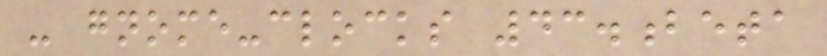- gnome-clocks 43.beta
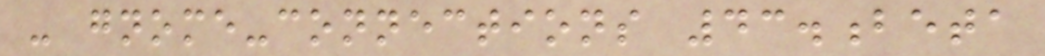- gnome-connections 43.beta
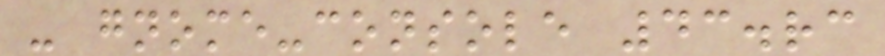- gnome-console 43.rc
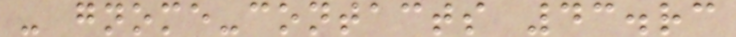- gnome-contacts 43.rc
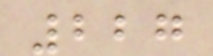227
